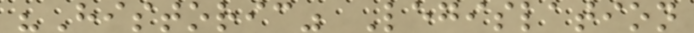"Historic" Legislation
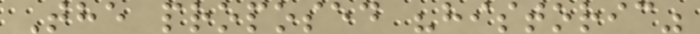The proposed "historic"
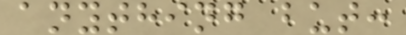anything but:
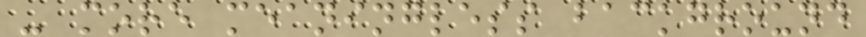- more meaningless background
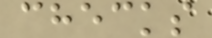checks
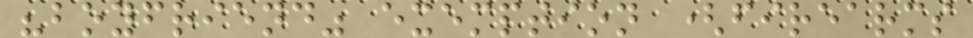"boyfriend" exemption (firearms
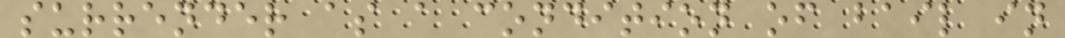surrender as a condition of bail in
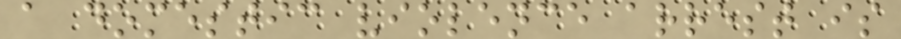a domestic violence arrest is
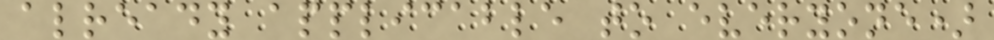already applicable to everyone)
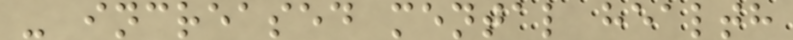- increased mental health
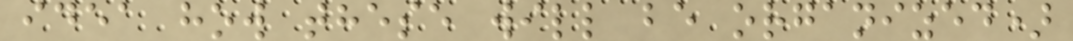idea how these will be organized)
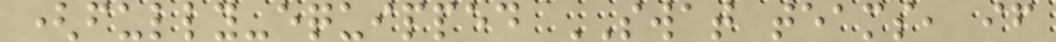(fully-equipped SWAT teams, if
